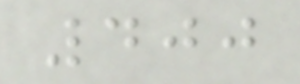400
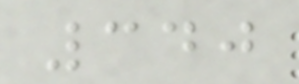340
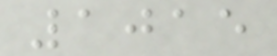1015
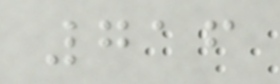716
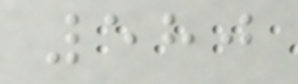580
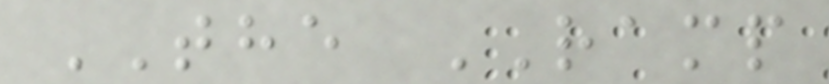THE RAMP
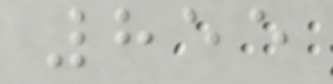855
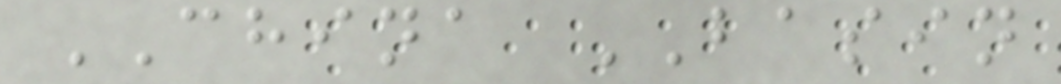CHINA BASIN
